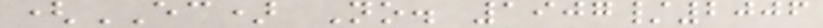(EC) No. 1907/2006
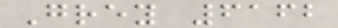Grey 6162
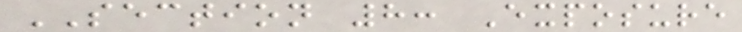SECTION 8: Exposure
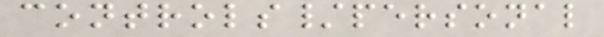controls/personal
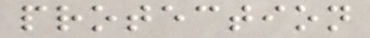protection
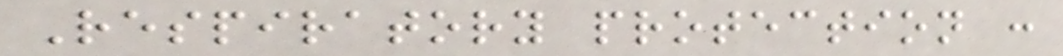Respiratory protection :
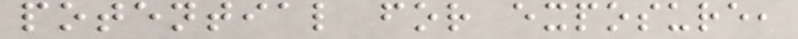potential for exposure,
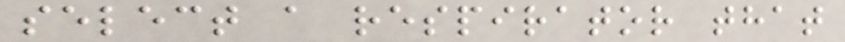select a respirator that
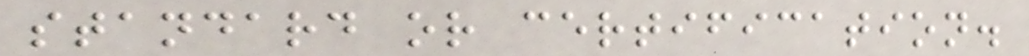standard or certification.
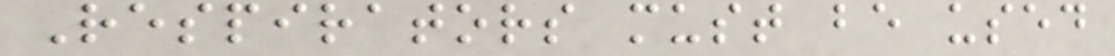Respirators must be used
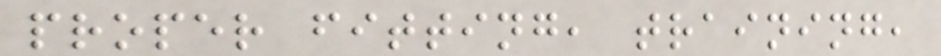proper fitting, training,
